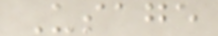Usage
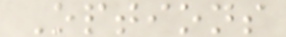Options
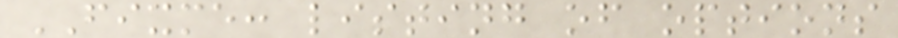FIXME: listing of options
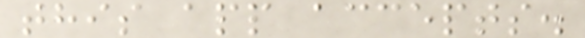this app accepts.
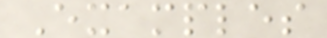Examples
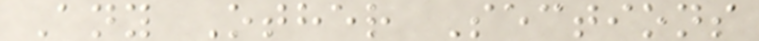Any Other Sections
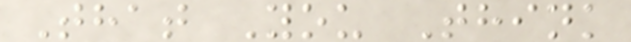That You Think
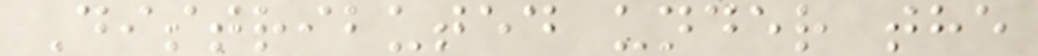Distributed under the
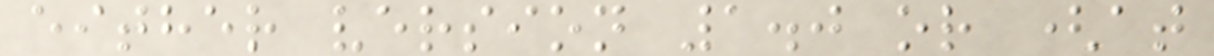either version 1.0 or (at
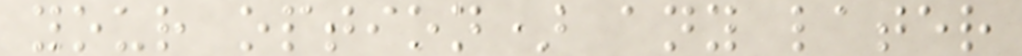your option) any later
